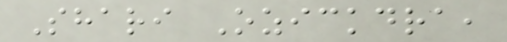Shari Ozickdra,
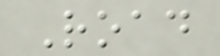Road
